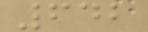642
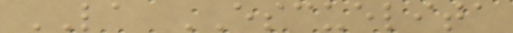LA ESCUELITA
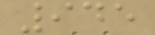945
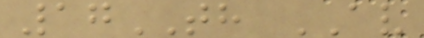17TH AV
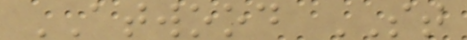ATWOOD ST
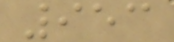953
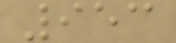953
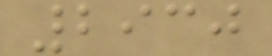2930
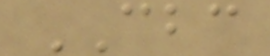CBC
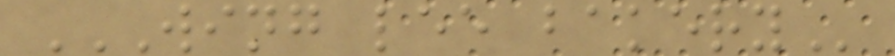WING LEE BAKERY
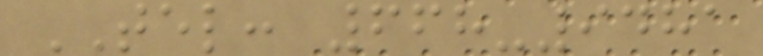TEL: 668-9481
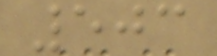503
